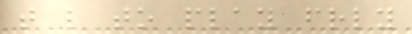that like to play friendly
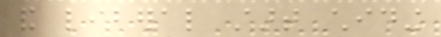and liberal start chiding
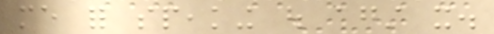me for speaking out against it.
